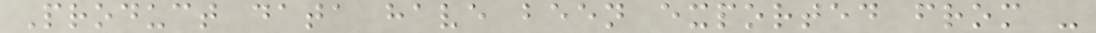Product data have been exported from -
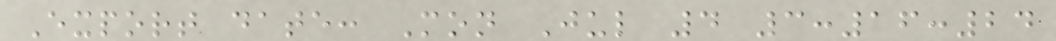Export date: Mon Jul 4 3:16:24
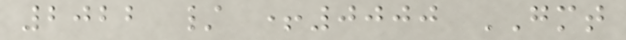2022 / +0000 GMT
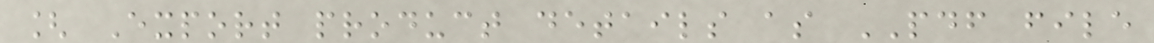[ Export product details as PDF file
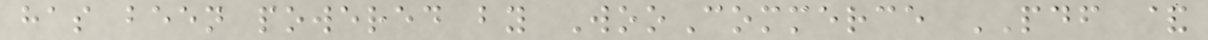has been powered by WooCommerce PDF &
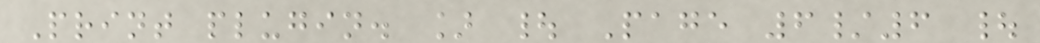Print plugin. ] | Page 6/6 |
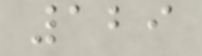129
